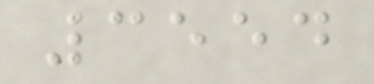3554
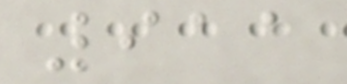911
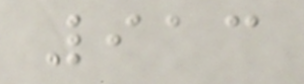913
